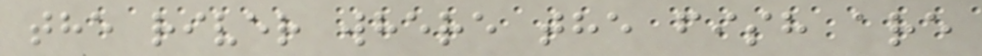the river where the fish are
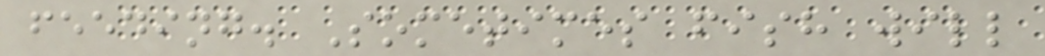feeding. Sometimes fish will
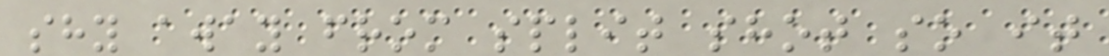shy away from split shot so it
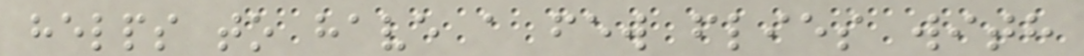helps to have a few flies with
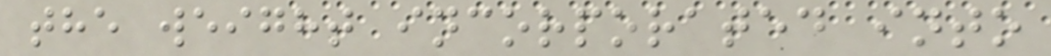the weight incorporated into
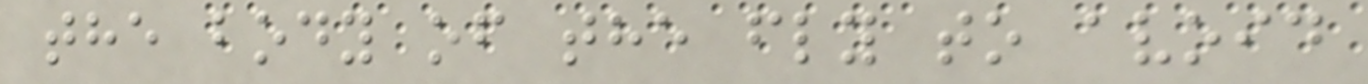the body of the fly to avoid
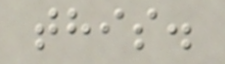this.
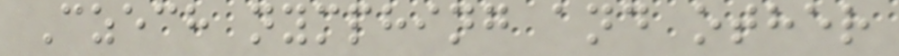Czech nymphing and other
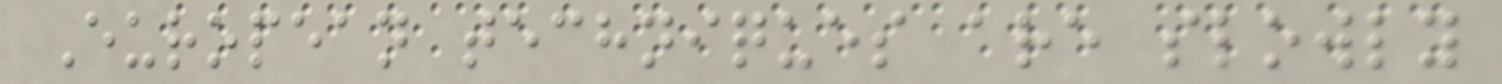European techniques are slowly
